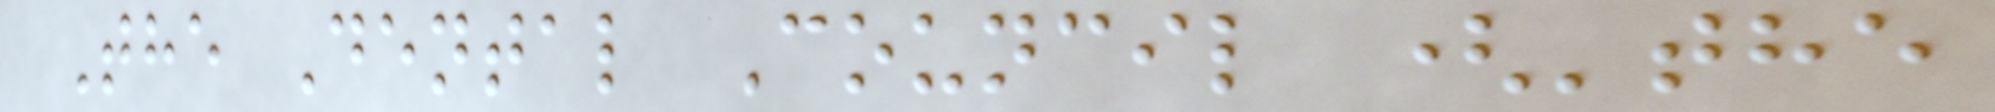The Dental Council ('the
